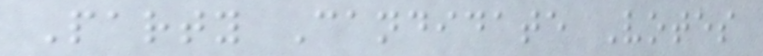Party Candidate Votes
